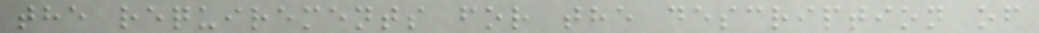the requirements for the description of
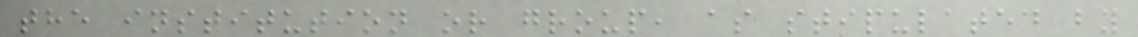the institution or group, as stipulated by
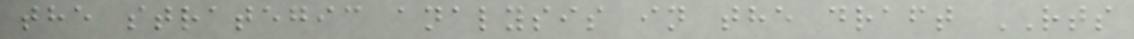the strategic analysis in the draft RTS
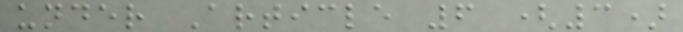under Article 6 (3)
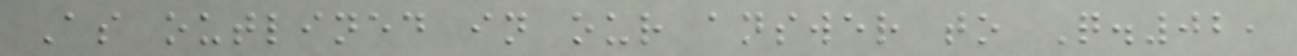As outlined in our answer to Q.02,
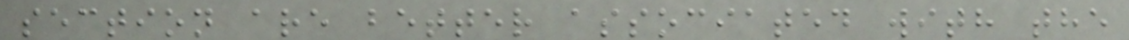section are better associated with the
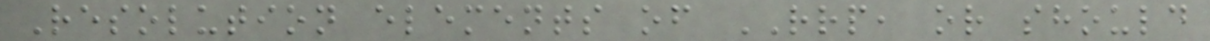Resolution elements of RRP, or should
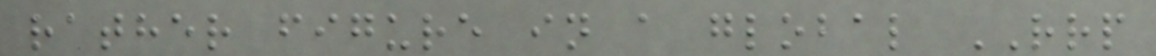rather figure in a global RRP
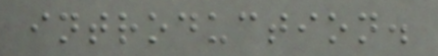introduction.
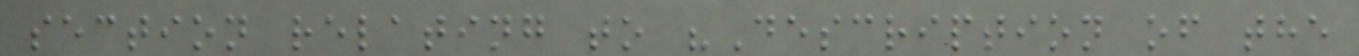section relating to "Description of the
